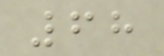68
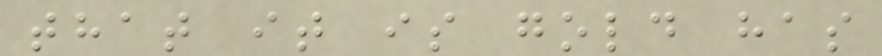that it is gold has
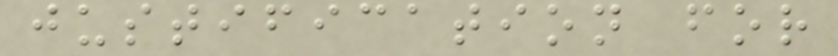justification for
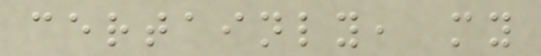certainly, my
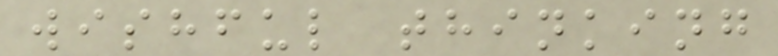wishful thinking
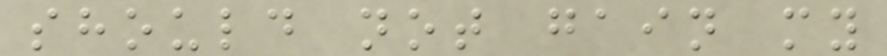should not gain my
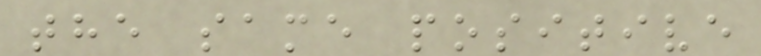the same positive
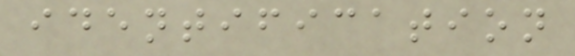identification
